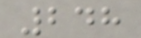248
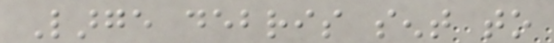Large debris sent to
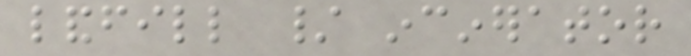landfill / incinerator
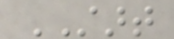START
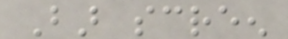Bar screen
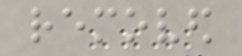removed
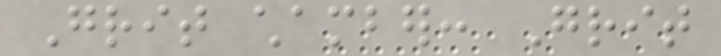Grit chamber: Grit
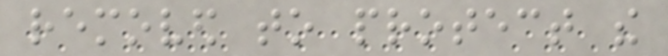removed to protect the
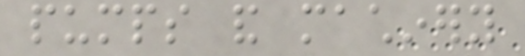pumps and machinery
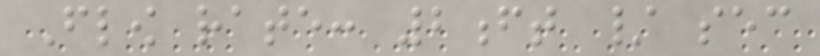Flow rate: 2ft / sec
